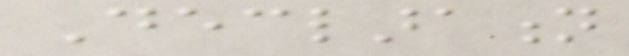Declaration
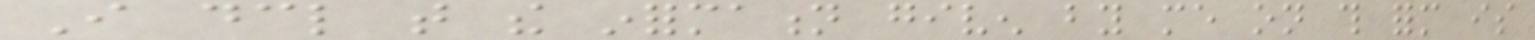I declare that the information given by me on this form is
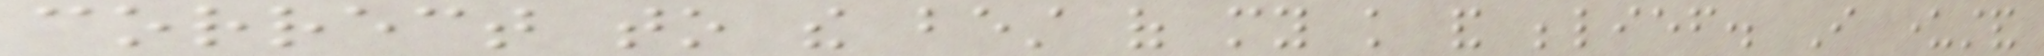correct to the best of my knowledge and belief. I understand
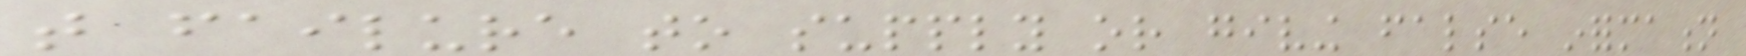that failure to supply or giving false information
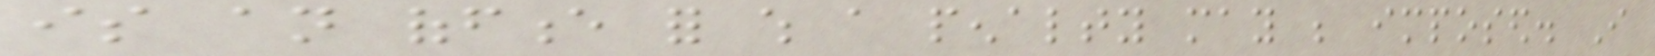is an offence for which a penalty may be imposed. I
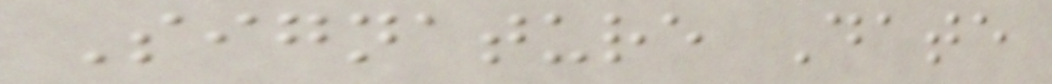Signature Date
